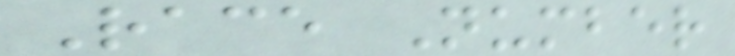Race Number
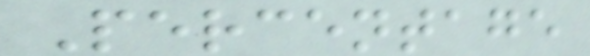Percentage
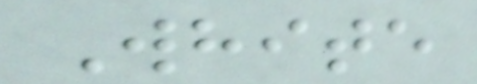White
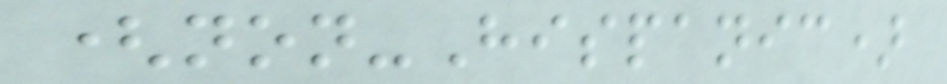(non-Hispanic)
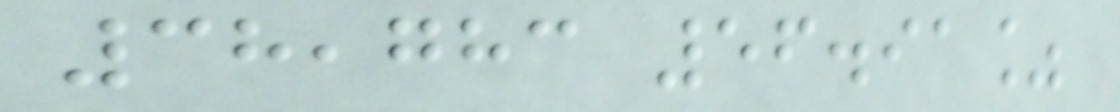38,783 56.91%
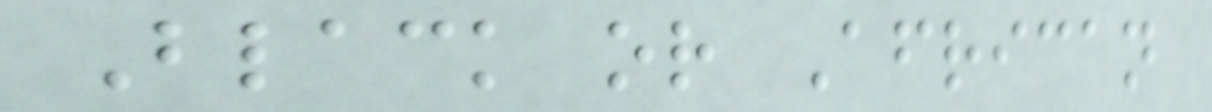Black or African
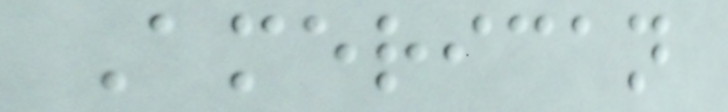American
